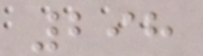298
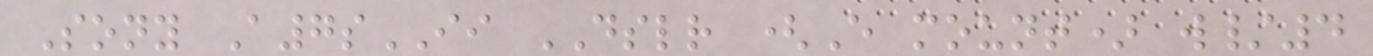Sony A7sII DSLR (E mount) w/4
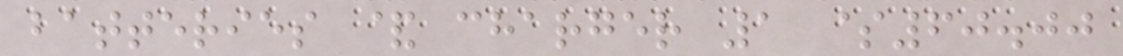batteries & charger 1 $60.00
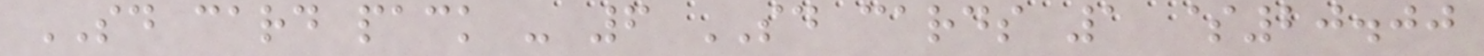SD card pack - 6 SD cards 1 $20.00
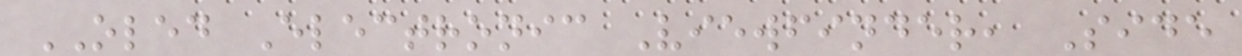OLED Electronic Viewfinder, Side
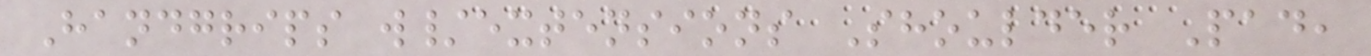Handgrips w/extensions Shoulder Pad,
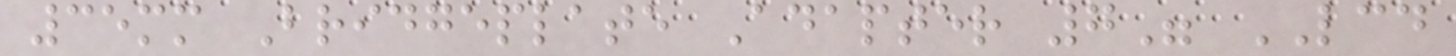35mm Bridgeplate Adapter 7" LCD
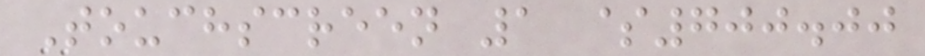Touchscreen 1 $700.00
